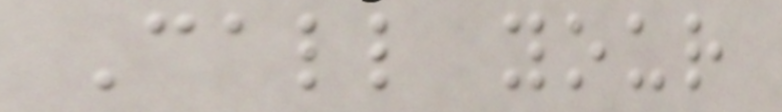Call your
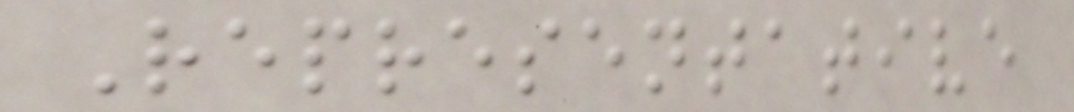Representative
